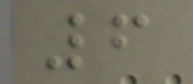6
